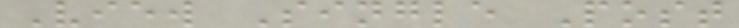View Single Post
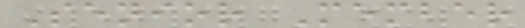Senior Member
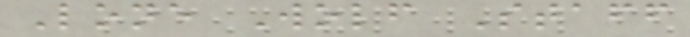Lone Wolf Staff
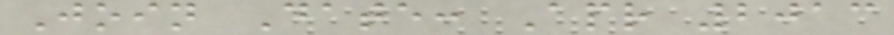Join Date: Apr 2013
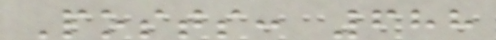Posts: 688
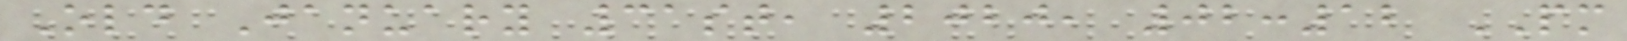Old January 31st, 2020, 02:12 PM
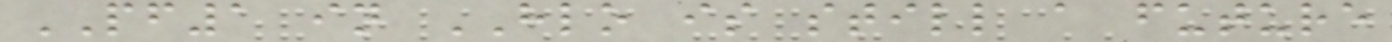PF1 in HLO is still a future
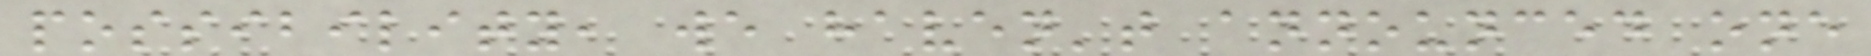possibility, we haven't announced one
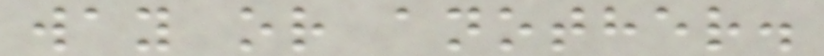way or another.
